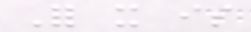For it is
